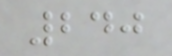240
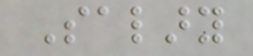Salary
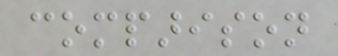comparison
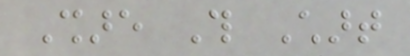Share This Chart
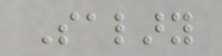Salary
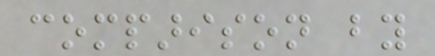comparison by
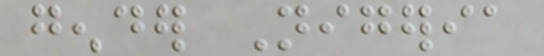gender Nigeria
